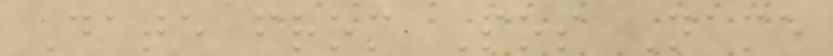Date from Pos Name
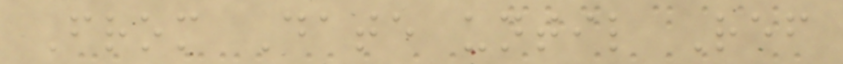From Date until Ref
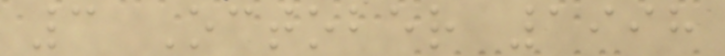3 October 1998
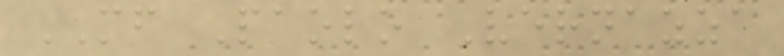MF Paolo Vernazza
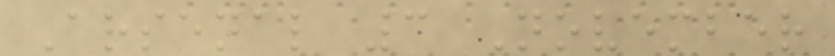Arsenal 3 November
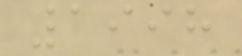1998
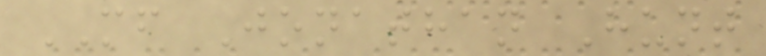MF Jonathan Hunt
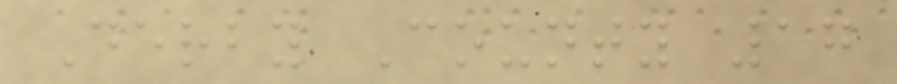Derby County 17
